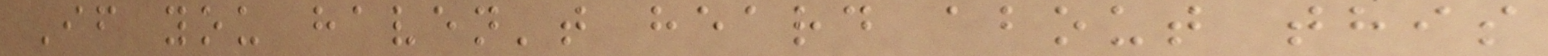If you haven't heard about this
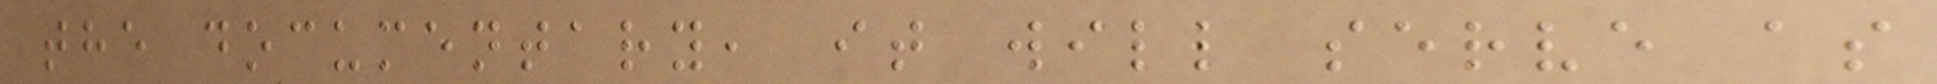the documentary, it will serve as
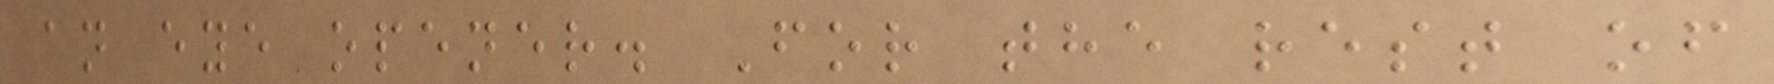an eye opener. For the rest of
